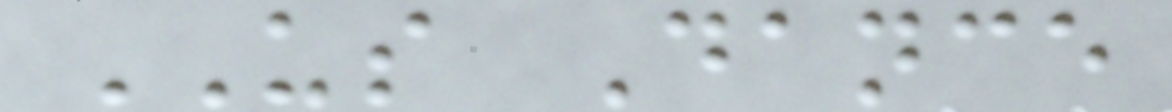US Dance
